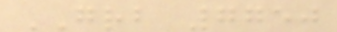GRB 7750
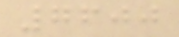7600
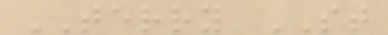TERRY ST
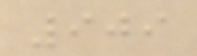909
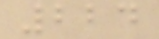224
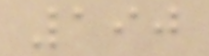190
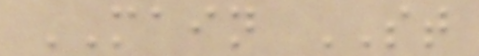MAIN ST
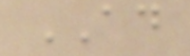AD
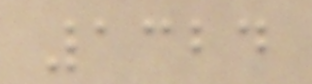1324
